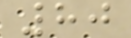80
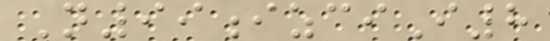N99izciI8
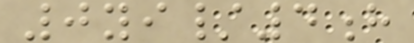0yi/4h
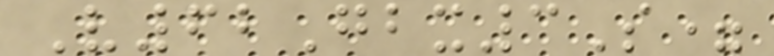V62Gbx3S=
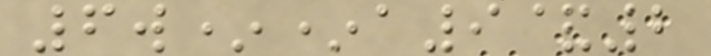6w**a9&2
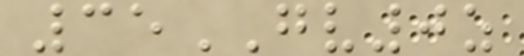35GV0z
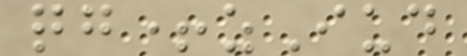qg+zIud
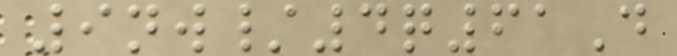9nw/4q61D
